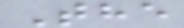The
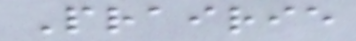Prairie
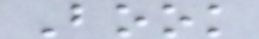Book
